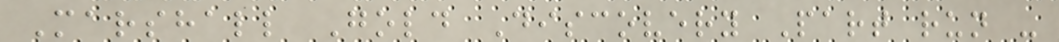Marshall Gold Discovery Part run -
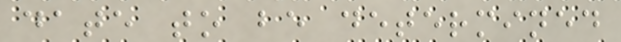date to be determined
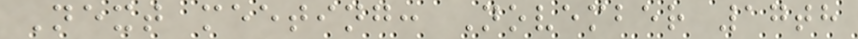Next meeting: November 17th
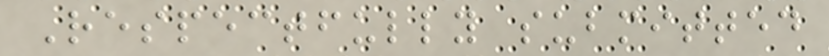Respectfully submitted
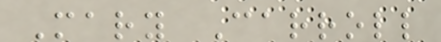Mary Carroll
